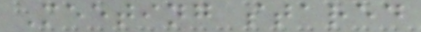Meeting stared
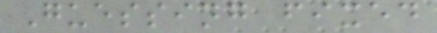Guessing fixed
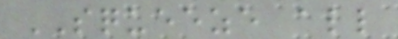SQUEEZE all
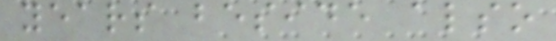years beside also
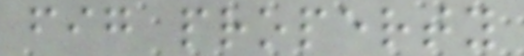fig property
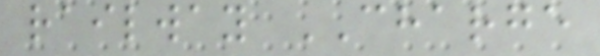railway CHARGE
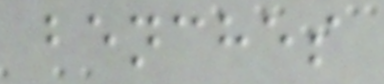benches
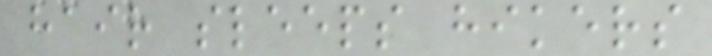hair sleeps hikers
